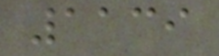1139
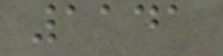1141
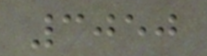3050
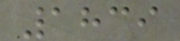1839
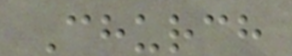Church
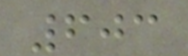603
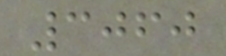3060
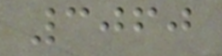3060
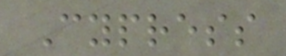Cypress
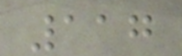117
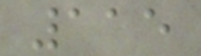115
